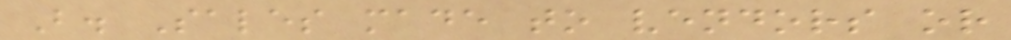B. Sales made to vendors or
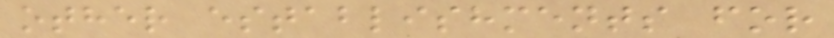other establishments for
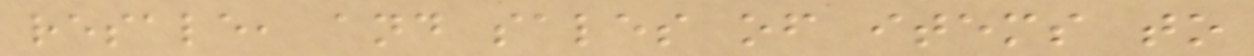resale, and sales of items to
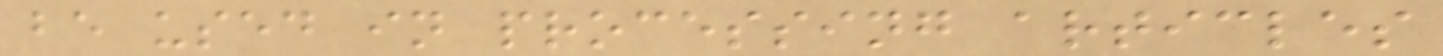be used in processing articles
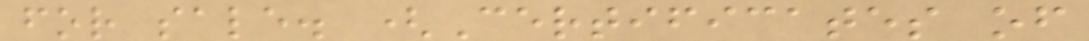for sale. (Certificates of
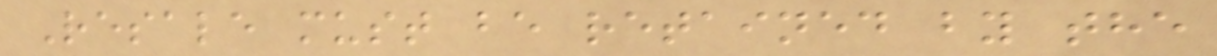Resale must be retained by the
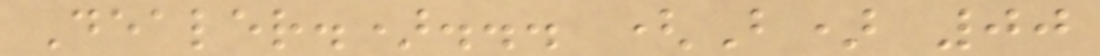Dealer.)... (B) 00
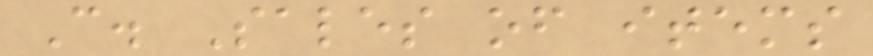C. Sales of items
